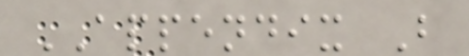APPENDIX B
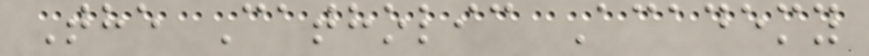The Catholic Academy
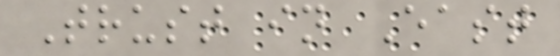Trust in East
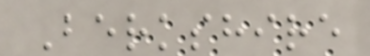Berkshire
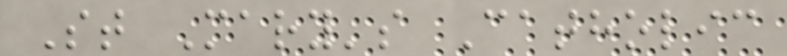St Mary's Catholic
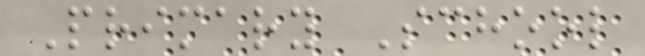Primary School
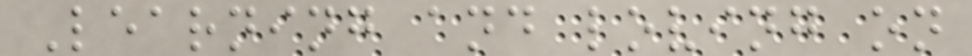Learning and loving on
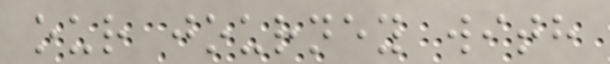our journey with
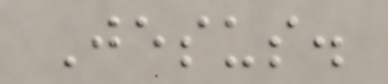Jesus.
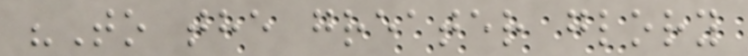"To the greater glory
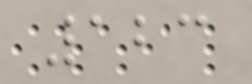123
